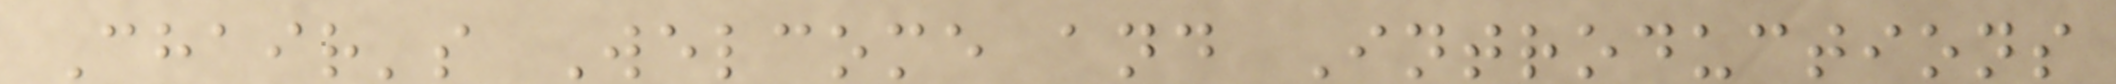Chair's Welcome and Introductions
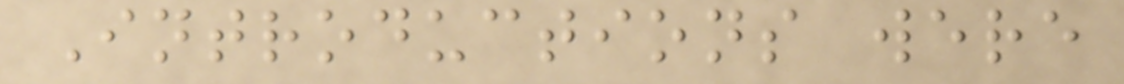Introductions were
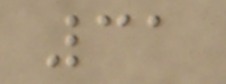31
